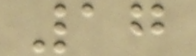17
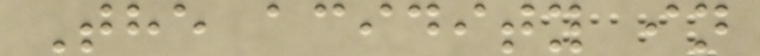The acidity in
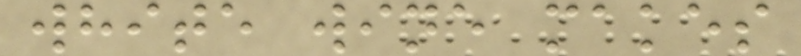white wine makes
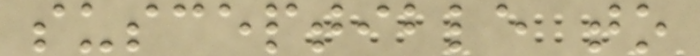susceptible to
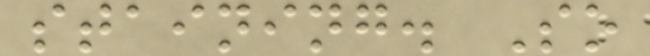staining. So
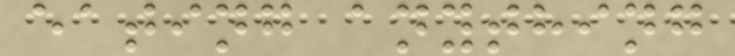eating anything
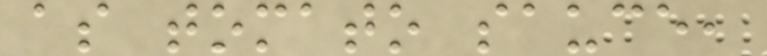as tomato sauce,
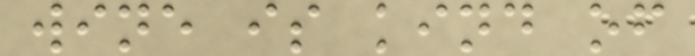wine is kind of
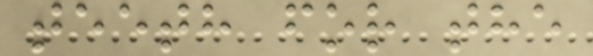teeth for the
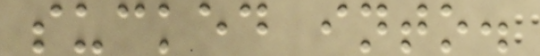sucked into.
